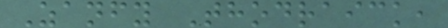Zanfy Thodraick,
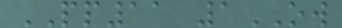PP11 1OW
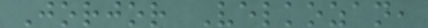Jorjor Velkozan,
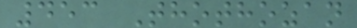453 Thothozan
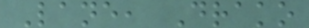Lane, Drako
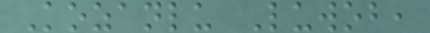Kozanlu Luwob,
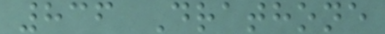836 Drathone
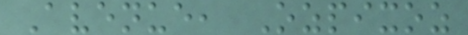Avenue, Ozpixoz
